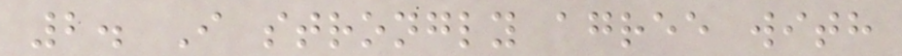2. I strongly agree with
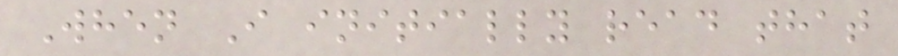When I initially read that
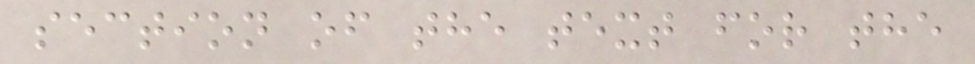section of the text for the
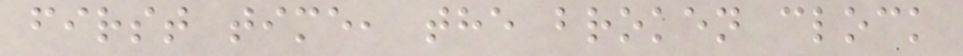first time, the broken clock
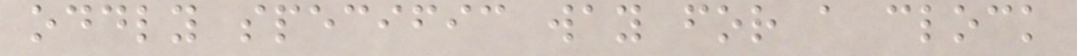oddly specific way for a clock
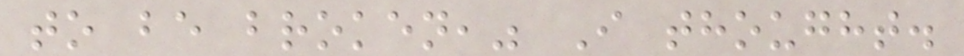to be broken," I thought.
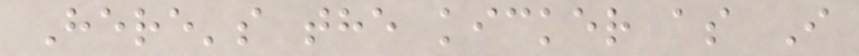Here's the kicker as I
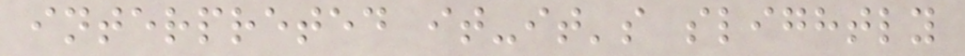interpreted it-it's slightly
